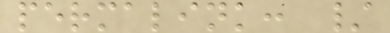permalink: /
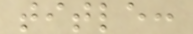title:
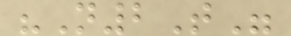"N2T"
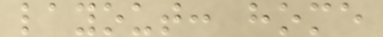layout: home
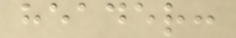header:
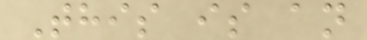This is an
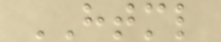HTML
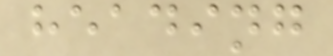heading
